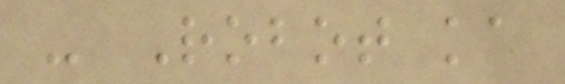- Robot ka
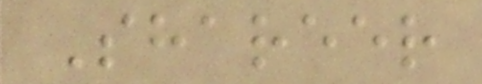Shareer
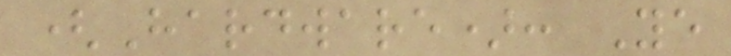(Hardware): Ye
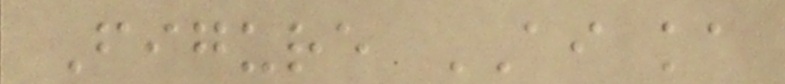Figure AI ka
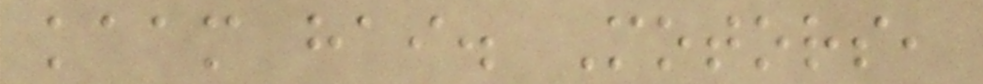kaam hai. Motors,
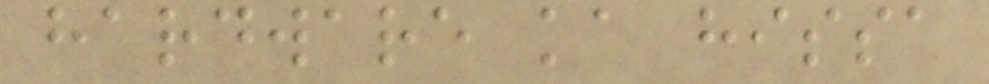hardware ka hissa
